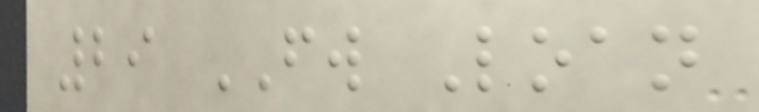29 FW Loan
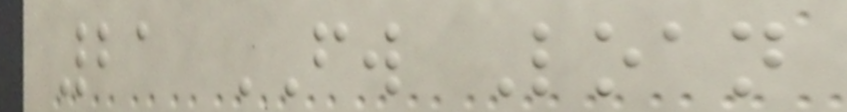21 FW Loan
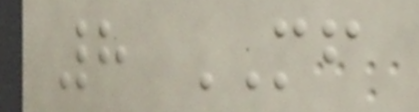8 MF
